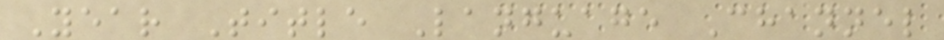Year Title Language Channel
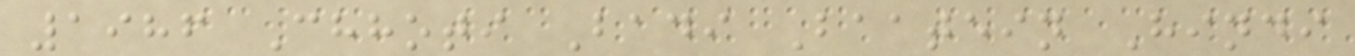1986 Chhoti Badi Baatein Hindi
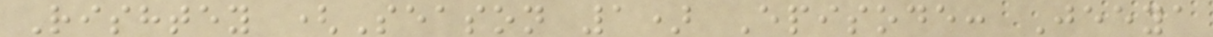Rishtey (Season 1) Episode: Jeeya
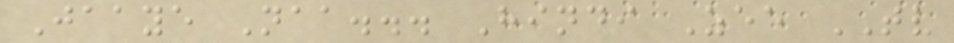Jaaye Naa... Hindi Zee TV
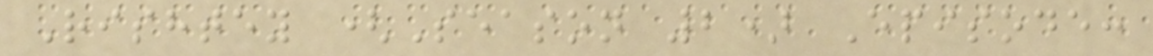Rishtey (Season 2) Episode:
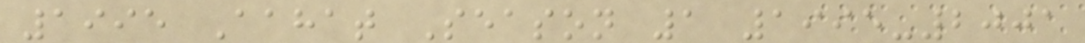1995 Aahat Season 1 1995-2001
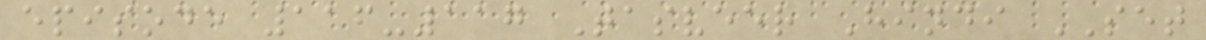episode 116-117 Tasveer Hindi SET
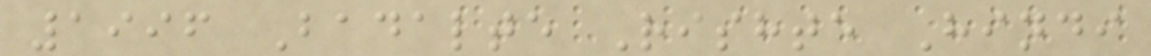1996 Badalte Rishte Hindi
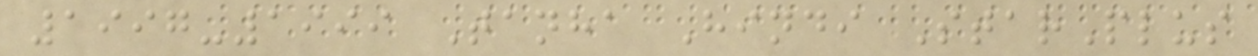1997-1999 Tanha Hindi StarPlus
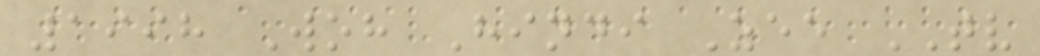1998 Woh Hindi Zee TV
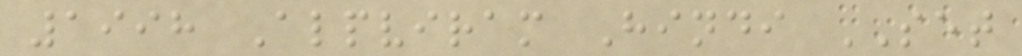1998 Alpviram Hindi SET
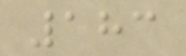183
